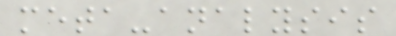meta-analysis
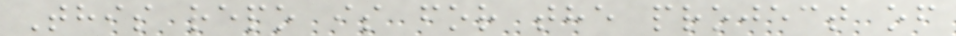This repo is for the project of
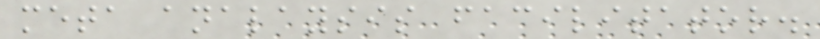meta analaysis facilitator.
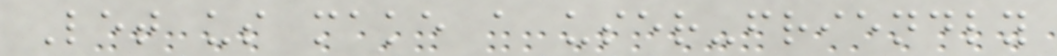Let us make a user-friendly
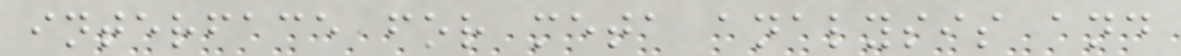interface for meta analysis and
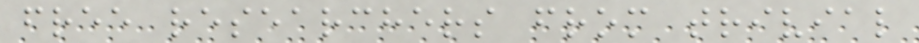free researchers from trivial
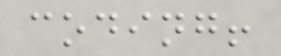coding!
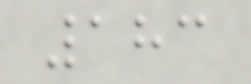183
